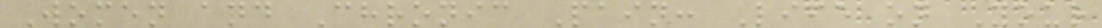Women and Chronic Pain: Life on Your
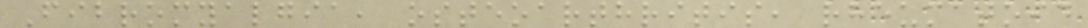Fibromyalgia, osteoarthritis, rheumatoid
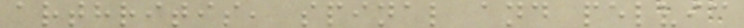arthritis, spinal and pelvic
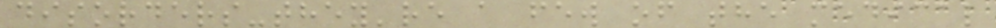disorders-they're a few of the medical
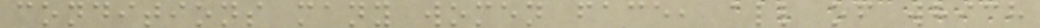conditions many women face, all of which
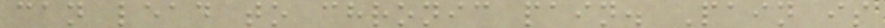can lead to chronic pain. Pain is
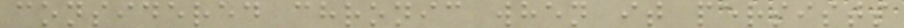considered chronic when it persists
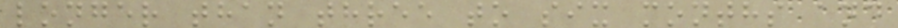longer than three to six months and
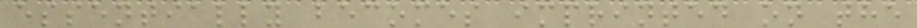essentially becomes imprinted on the
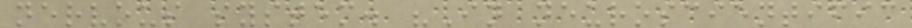nervous system. "In neuroscientific
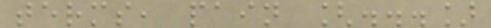terms, pain [...]
